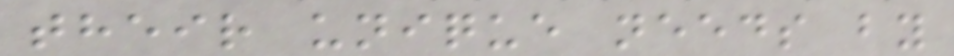their unique needs by
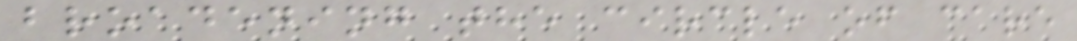broadening the circle of care
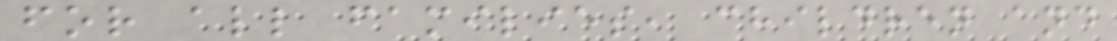for all families, children and
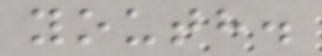youth.
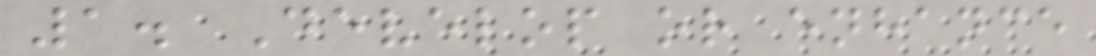1. Develop or enhance
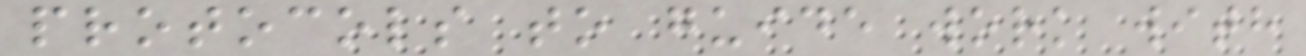protocols to guide work with
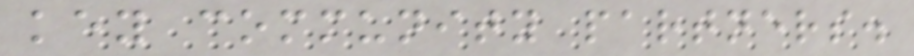key community partners.
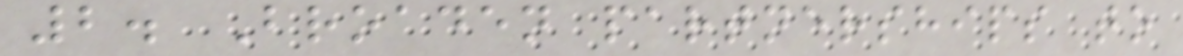2. Broaden partnerships to
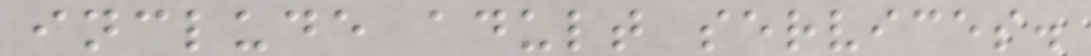include adult services.
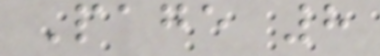Page 8
